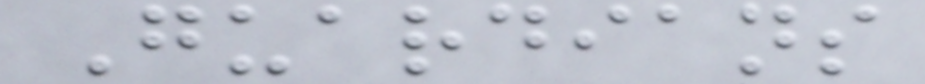Guardians
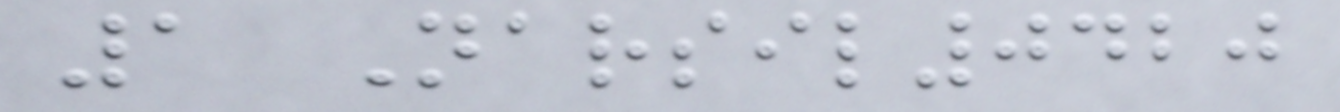1 Narsil0420
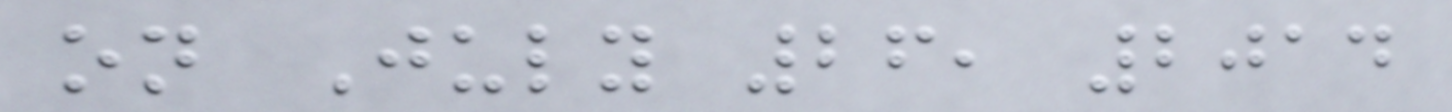on July 26, 2014
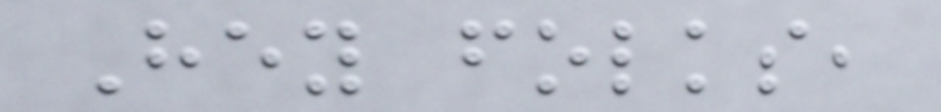Hey folks,
